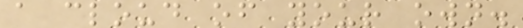a cloud of your own.
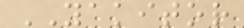YAKITOR
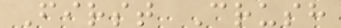First Crush
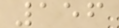156
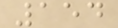154
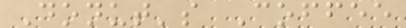Donut's Coffee
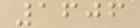1606
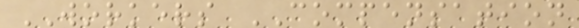WORKERS COMPENSATION
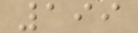199
